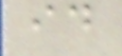id
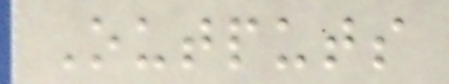Outputs
